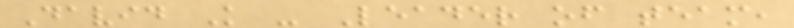David K - Leader of team,
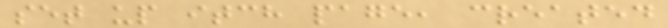set up itch page, created
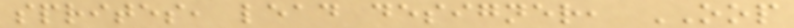sprites, lead designer, OOP
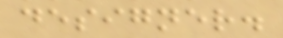designer.
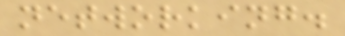networking.
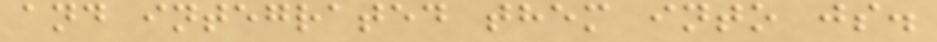and integrated them into js.
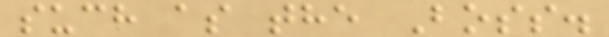such as the Boss.
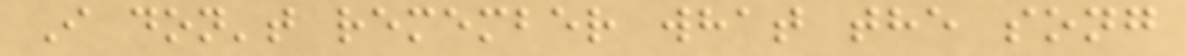I don't remember what the song
